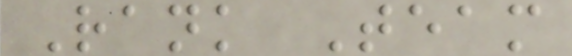Rank Team
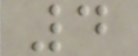4
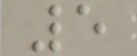5
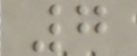7
